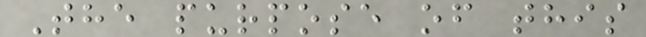The purpose of this
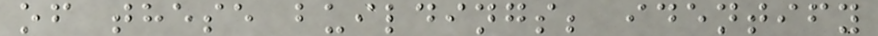of these buildings; identify
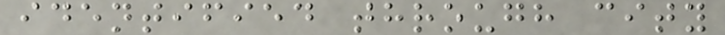identified through city
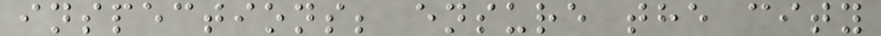inspections; ensure the city
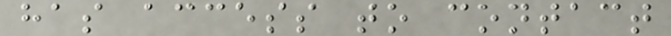has access to contact
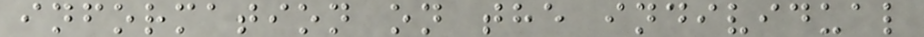information on the individual
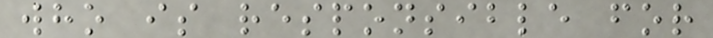who is responsible for
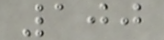100
